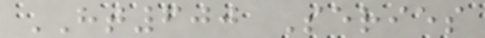HT600 Series
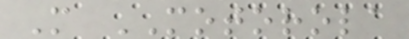M MOTOROLA
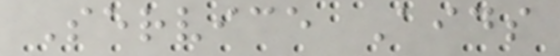Service Aids
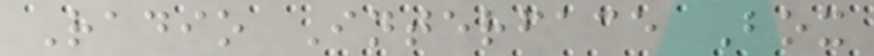Radio Interface Box
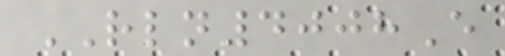RLN4008E
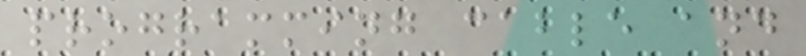programming cable and
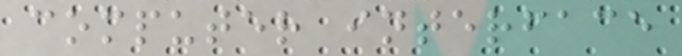computer interface
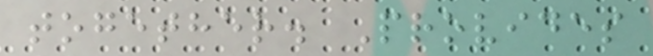together. Provides
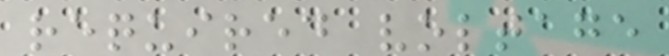required voltage
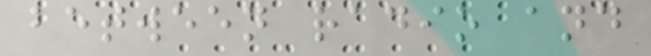between radio and
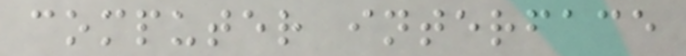computer interface
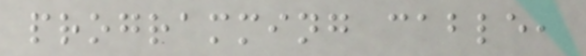programming cable,
